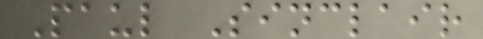Paul Sinclair
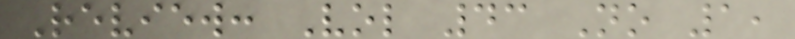Review: Vol 43 No 1,
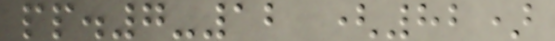pp.7-12 (82)
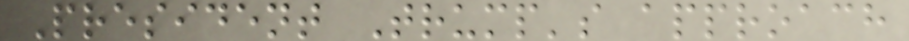President Trump's approach
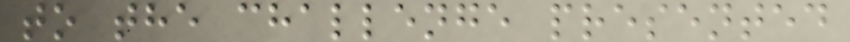to the challenge presented
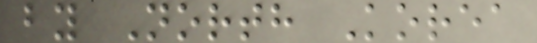by North Korea
